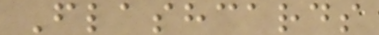Flashcards
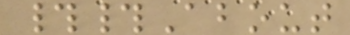##About
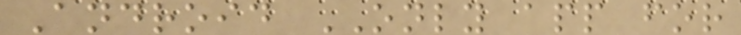Android ONLY app for
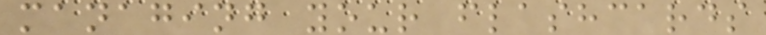managing your flashcards
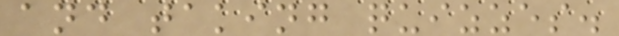and taking quizzes.
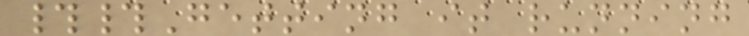##Getting it running
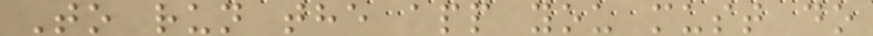To run the app you must do
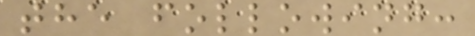the following:
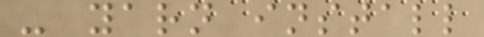- yarn install
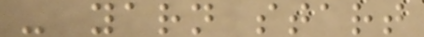- yarn start
